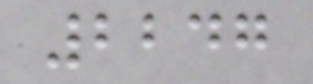2247
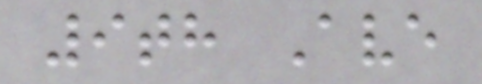9th Ave
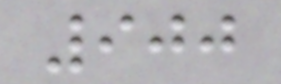900
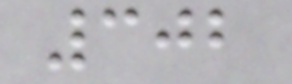302
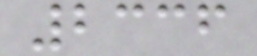2336
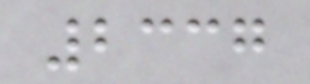2337
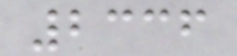2336
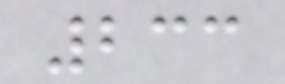233
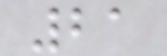21
